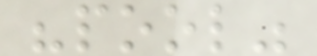"pool"
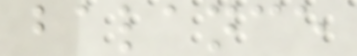balance
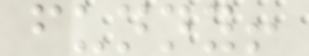funny!
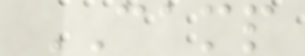CAMP
